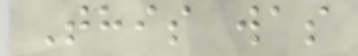This was
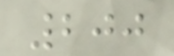200
